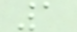1
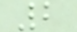2
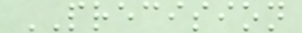PRECISION
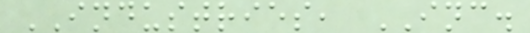INDUSTRIES, INC.
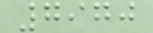7970
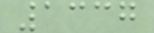1337
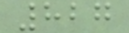827
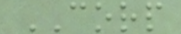CORP
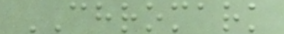CHROMARK
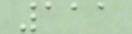111
